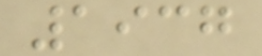1937
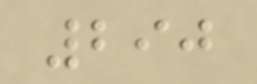290
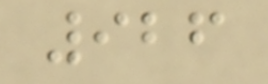926
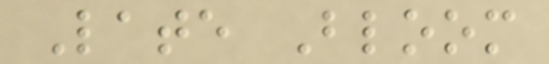Late Bloom
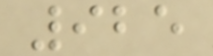925
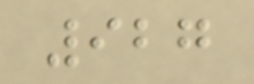927
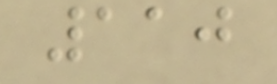110
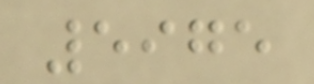5975
